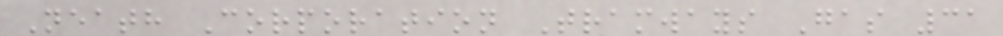Neath Corporation Tramways Gas 31
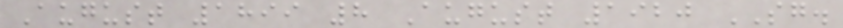August 1899 8 August 1920 SG.
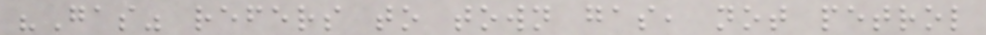"Gas" refers to town gas, not petrol
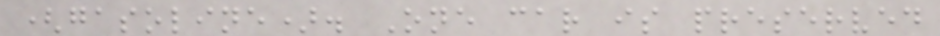(gasoline). One car is preserved
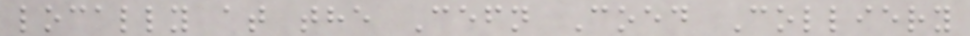locally at the Cefn Coed Colliery
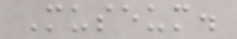Museum.
